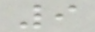9
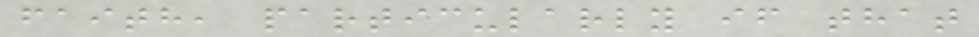faith, particularly if that
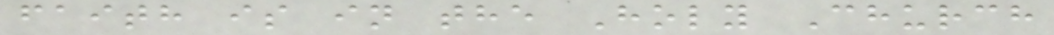faith is in the Holy Church
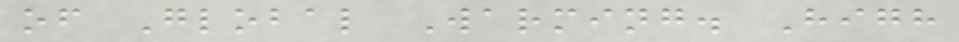of Global Warming. High
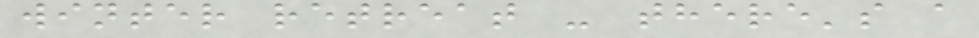winter retreat - there's a
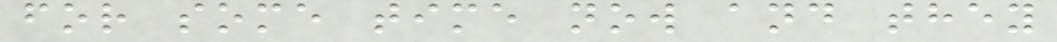for some time now and they
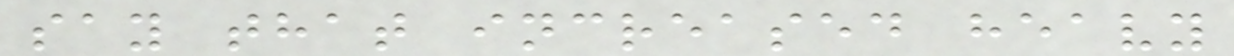say that increased heavy
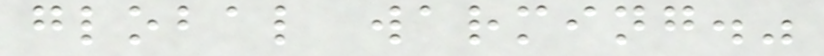global warming."
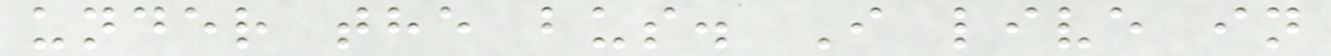under the bus. I live in
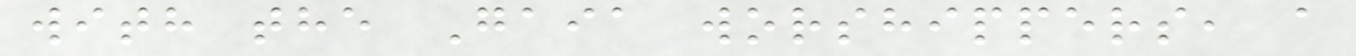with the Gaia worshippers, a
